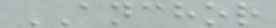ANCHOR
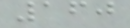160
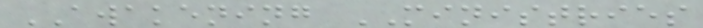AWAKENING MINISTRIES
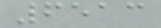6513
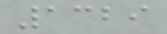1329
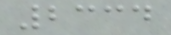2334
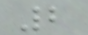2
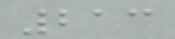213
